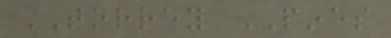TORREY PINES
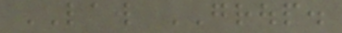LAW GROUP.
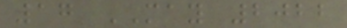17 MAY 2022
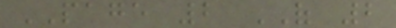PAGE 2 OF 2
